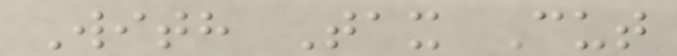With Tax Cut
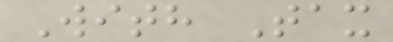With Tax
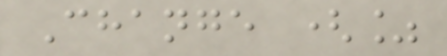Change (%
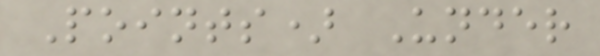Points) Under
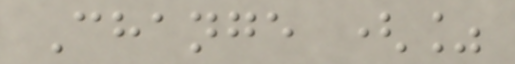Change (%
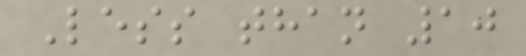Less than 10
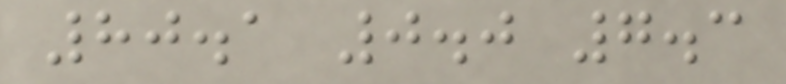80.1 0.0 7.3
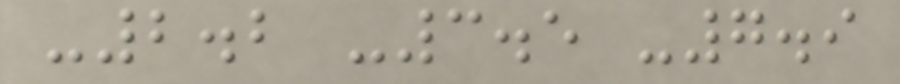-2.2 -3.5 -7.9
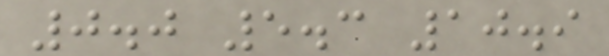0.0 5.3 10.9
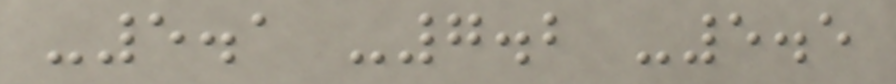-5.1 -7.2 -5.5
